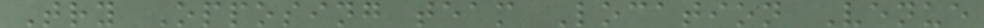Try Opposing team Location Venue
